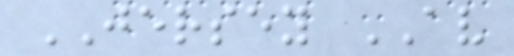JERSEY AV
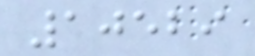10529
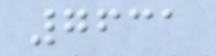7631
